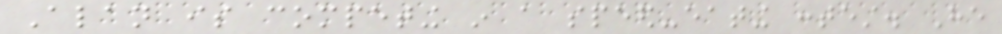Alan is competing in a speed-eating contest. He
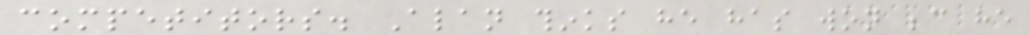competitors. Alan thinks he has won because he
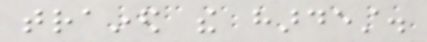trained the hardest.
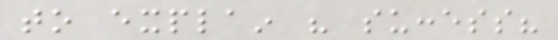to explain his success?
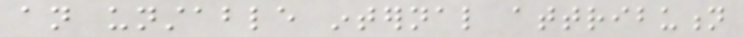an unstable internal attribution
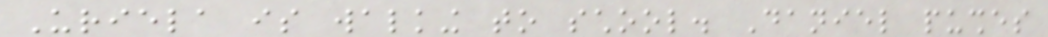Uriela is walking to school. Daniel pushes
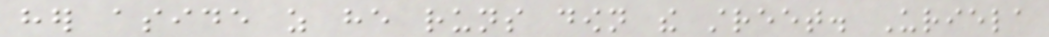her aside as he runs down the street. Uriela
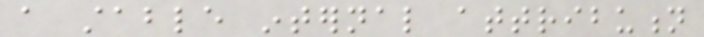a stable internal attribution
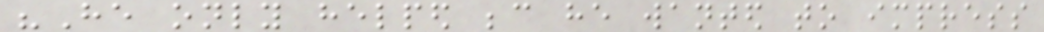"He only helped because he wanted to impress
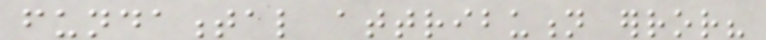fundamental attribution error?
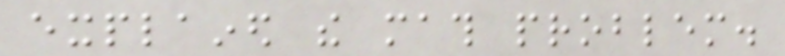explained the math problem.
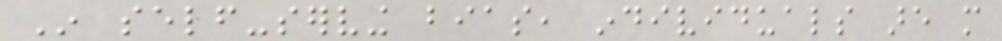In self-serving bias, individuals are more
